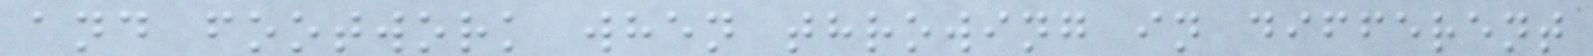and footwork when throwing in different
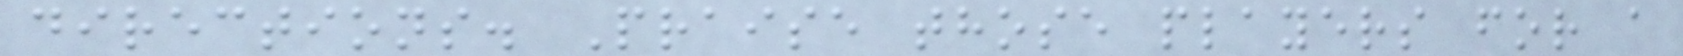directions. Praise those players for a
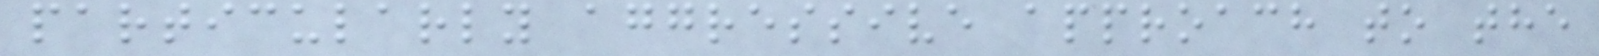particularly aggressive approach to the
